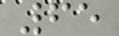65
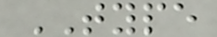TYPE
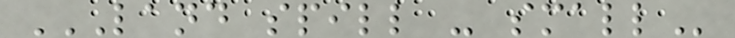LAND SPILL - SMALL
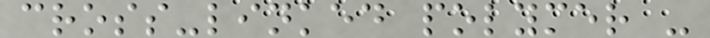cross-linked polymer -
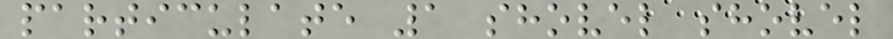particulate 1 shovel shovel
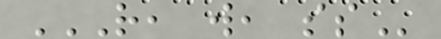R, W, SS
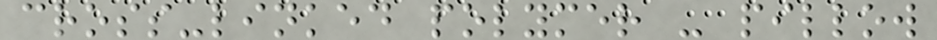cross-linked polymer - pillow
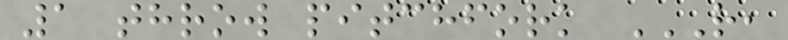1 throw pitchfork R,
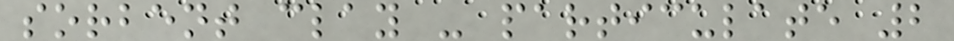sorbent clay - particulate 2
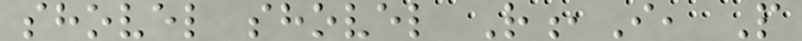shovel shovel R,I, P
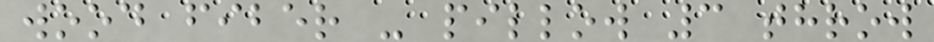wood fiber - pillow 3 throw
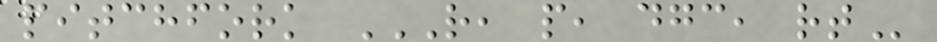pitchfork R, P, DGC, RT
